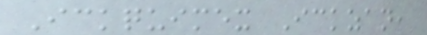Ickquimex Ickzan,
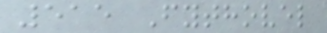515 Fythovel
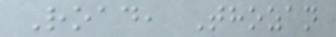Road, Thozan
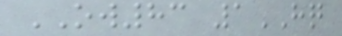OW83 1HQ
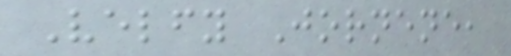Velfy Jornene,
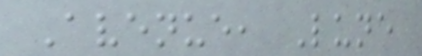Avenue, Lune
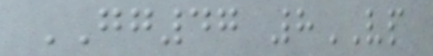GG47 8VP
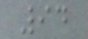94
